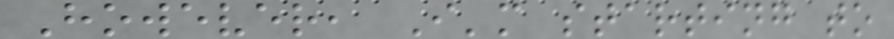However, I'm starting to
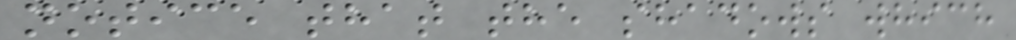notice that the shadows which
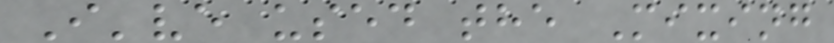I've used the Mixing
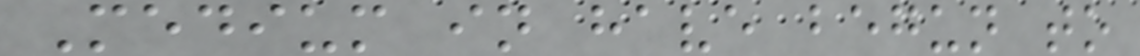Medium in have begun to
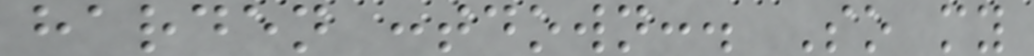harden :tdown:. So my
